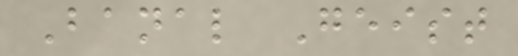Banal Geist
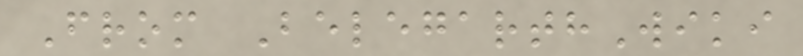From BelegarthWiki
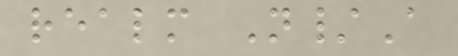realm N/A
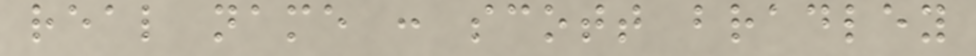real name : scott bradley
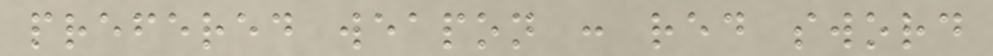prefered weapon : red sword
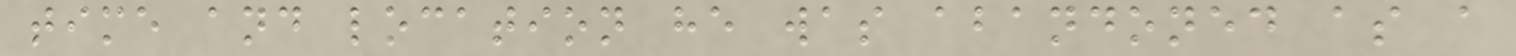time and location he was abandoned as a
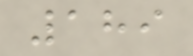189
